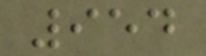954
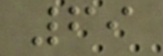69
